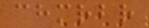chmrbr
